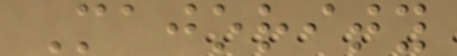Majority
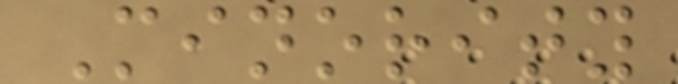Minority
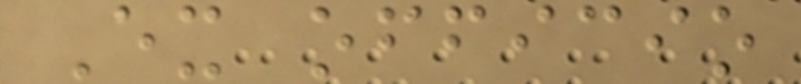Ex officio
